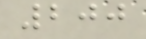200
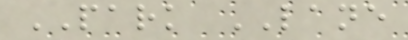PARK LANE
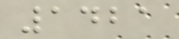1421
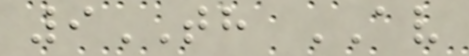9TH AV
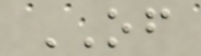OF
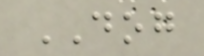DOG
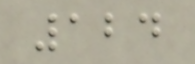124
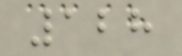128
